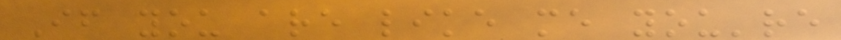If you are like me you're
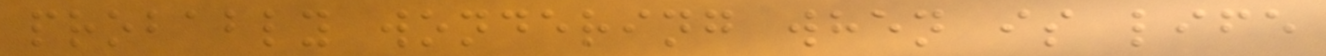probably wondering when is life
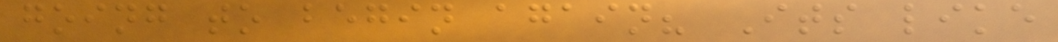going to begin again? Its like
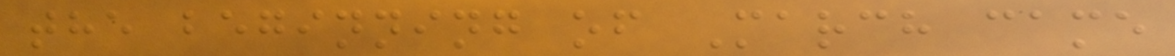the beginning of March came
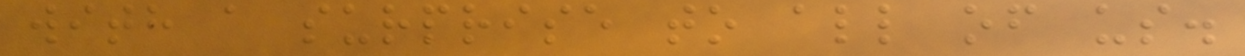with a surprise to all of us.
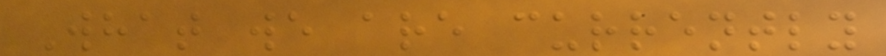What we are currently
